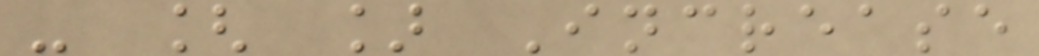- [ ] Increase
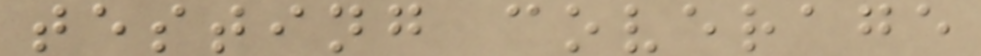testing coverage
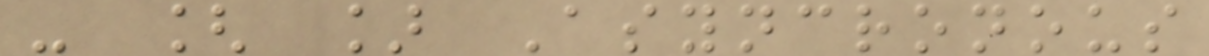- [ ] Asyncronous
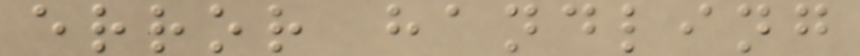error handling
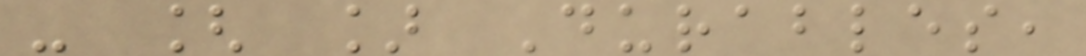- [ ] Durables,
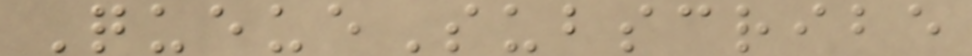QueueSubscribe
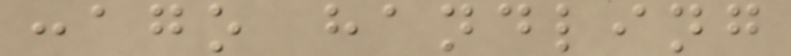:ago handling
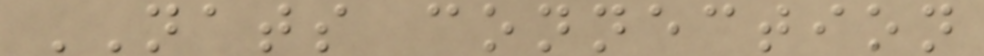NATS connection
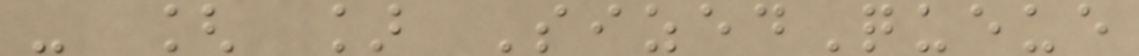- [ ] SizedQueue
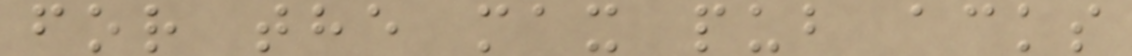for the max pub acks
